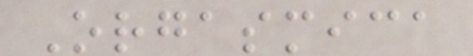Orgasmica
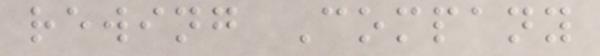rewing Company
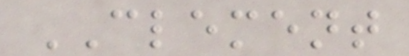CLEMENT
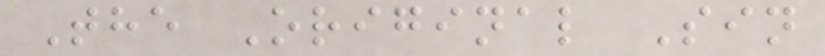The Original Sin
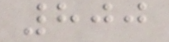800
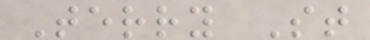Terry St
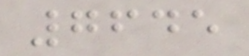7645
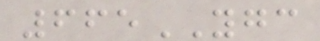665YGC
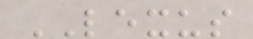LEXUS
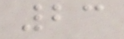23
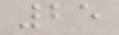25
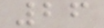26
